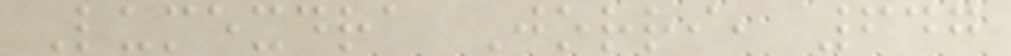Lumexdra Jorri, 647
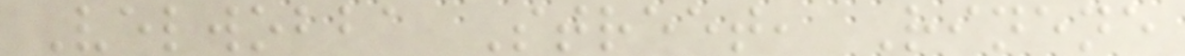Velwobba Street, Rinene
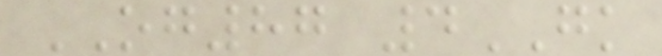OG87 4GK
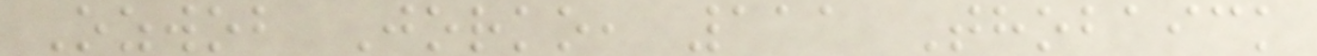Ozwob Jorko, 111 Thobaick
